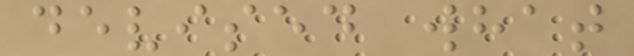devised what
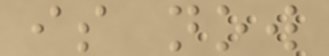is now
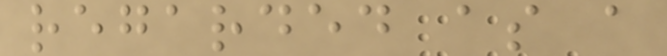regarded as a
